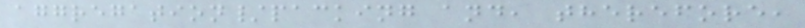aggregation/packing and, therefore,
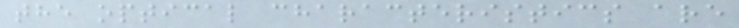the optical characteristics are
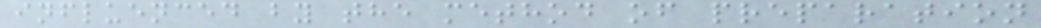influenced by the method of preparation
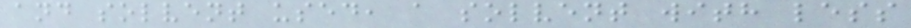and solvent used, a solvent with less
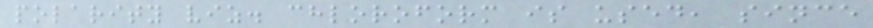polarity viz. chloroform is used, since
